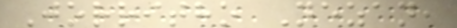Jorritho Nezan,
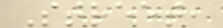Street,
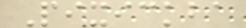Pixickba
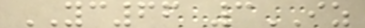YC66 3IZ
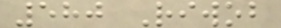580 Riwob
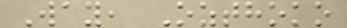Way, Ozthoko
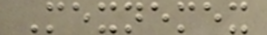Mexnemex
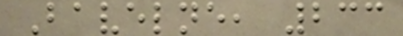Bavelne, 233
